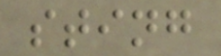sting
